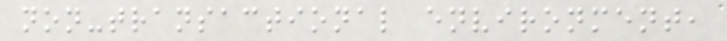non-transactional environment,
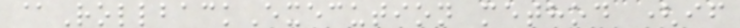@RollbackExecution method (if
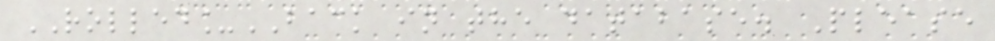ROLLED_BACK in the database. Please
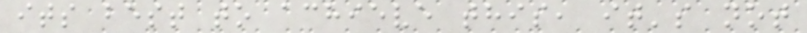its best to achieve this, it's not
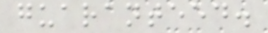guaranteed.
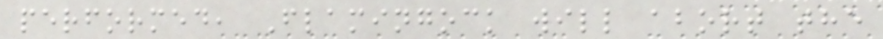performed, Flamingock will abort the
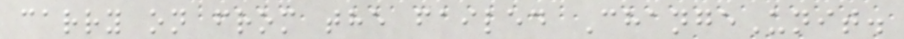carry on from the failed ChangeUnit.
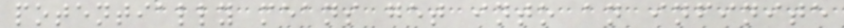potentially means get into an infinite
